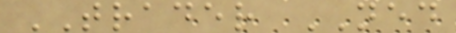TRADER NED
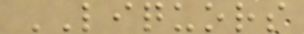LIQUORS
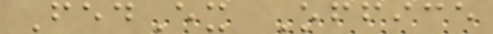FedEx Office
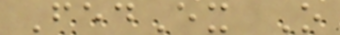FedEx O
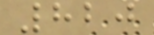820
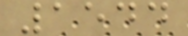1544
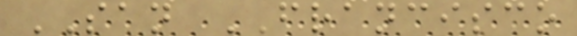SAN FRANCISCO
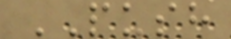PUSH
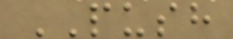PUSH
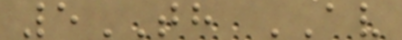5TH AV
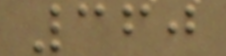360
